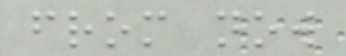from now
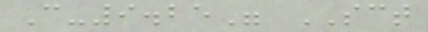C-9.25" SCT
